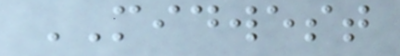MIDWEST
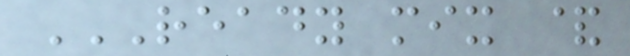READY MIX &
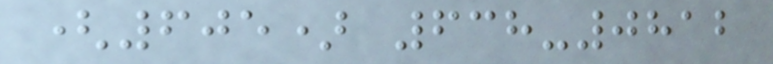(605) 638-0812
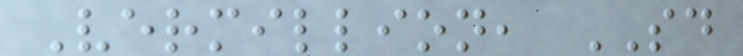Vermillion, SD
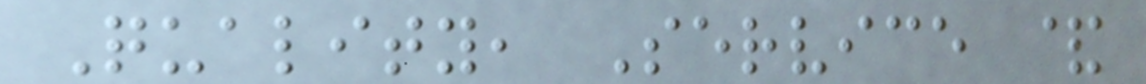Quality, Service &
